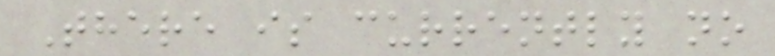There is currently no
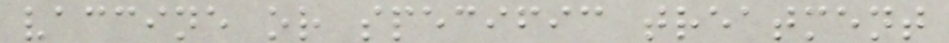vaccine or specific treatment
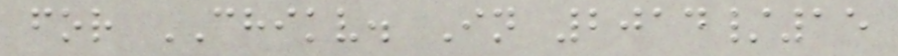for CHIKV. In 2014/15
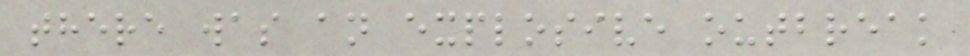there was an explosive outbreak
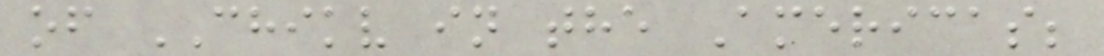of CHIKV in the Americas;
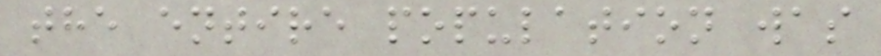the entire population was
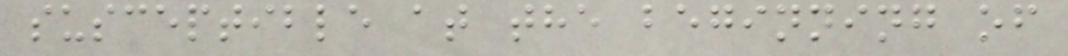susceptible at the beginning of
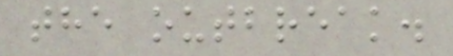the outbreak.
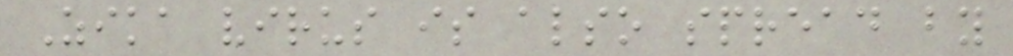Zika virus is also spread by
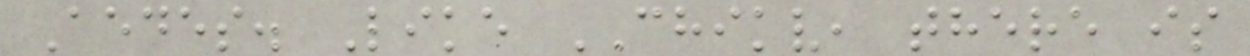Aedes. Like CHIKV, there is
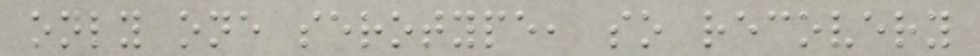only one serotype, so recovery
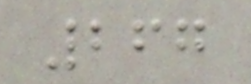267
